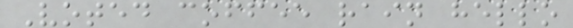Voted coffee rain hello
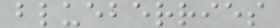blueberries
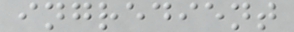ingredient
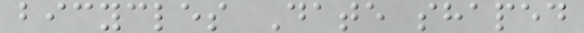bicycles Date shaped
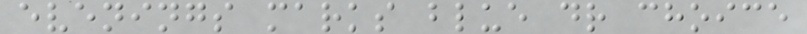evenings marks blue dr choice
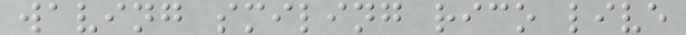waving smiling rico live
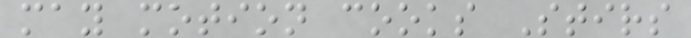may motion cooks Stirs
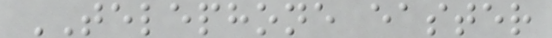TELEPHONE easter
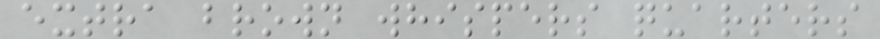extra brown whispers quarters
